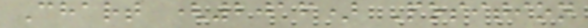Chart (2016) Position
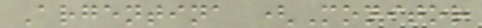Argentina (Monitor
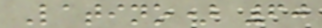Latino) 60
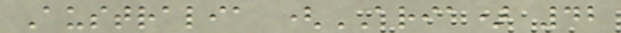Australia (ARIA) 42
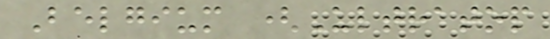Belgium (Ultratop
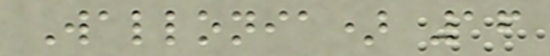Wallonia) 16
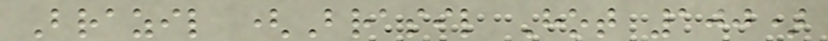Brazil (Brasil Hot 100)
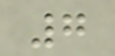7
